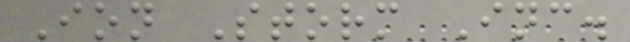Ion Storm Inc.
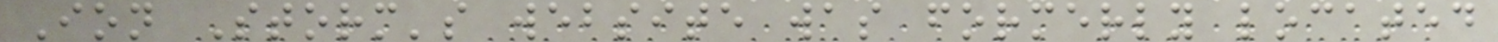Ion Storm's website was formerly located
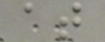at
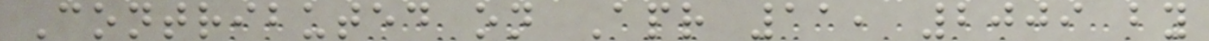Contributed on Apr 11, 2009 by
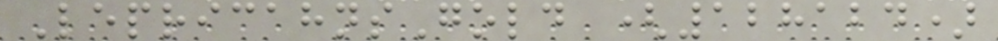LepricahnsGold (128124)
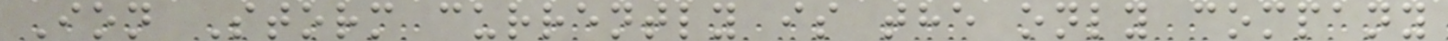Ion Storm currently is the only company
